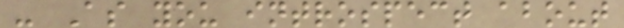- As you introspect about
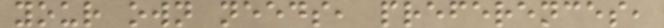your own needs, preferences,
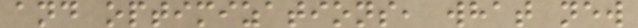and optimizations, what new
